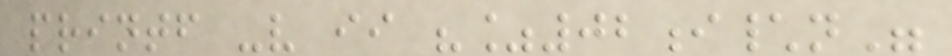printf -v ii "%02i\n"
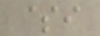$i
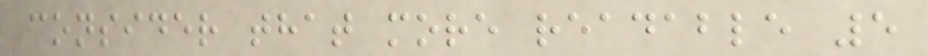consider that more readable 5
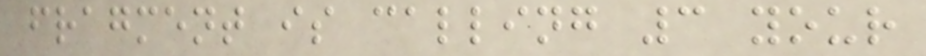fragment is calling 3 your
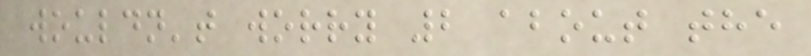wouldn't worry 2 about the
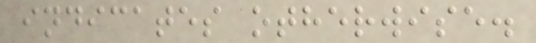indicates otherwise.
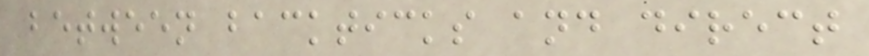between backticks and direct
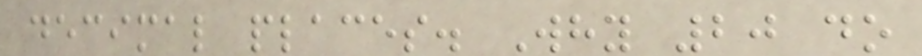decimal places. Why 20 do
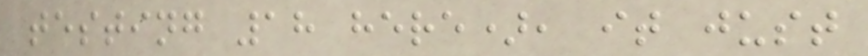testing 18 here), it just
